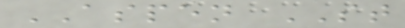ASPEN ST
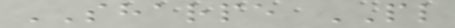SHARPE PL
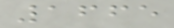1665
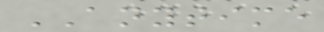ANYTIME
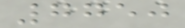7750
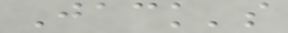Jack's
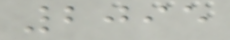2095
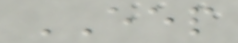EEP
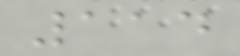114
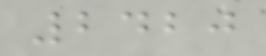2420
